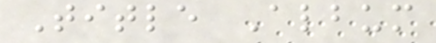Title Album
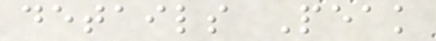details Peak
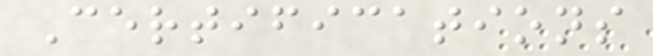Certifications
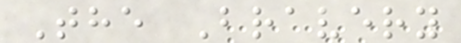The Bravery
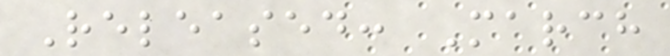Released: March
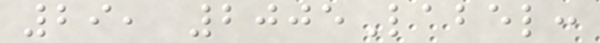29, 2005Label:
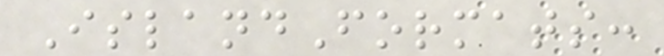IslandFormats:
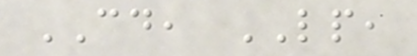CD, LP,
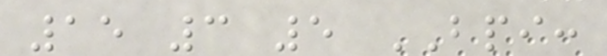15 3 5 BPI:
